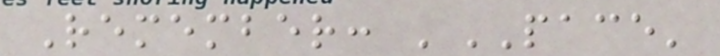Remember: 'PACE'
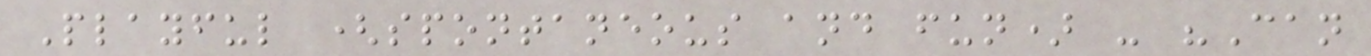Playful (spontaneous and fun) - "Can
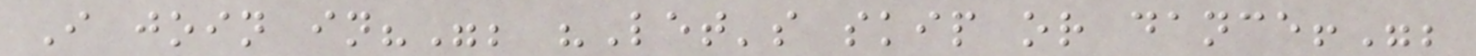I join in?"; "Let's skip or dance!";
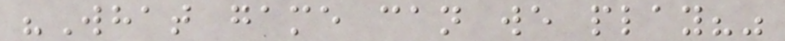"What game can we play?"
